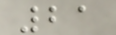21
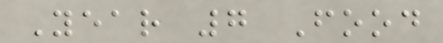Year 7 Food
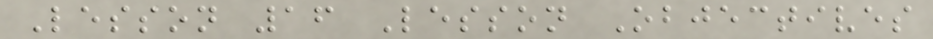Lesson 16 Lesson Objectives
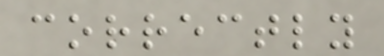correctly
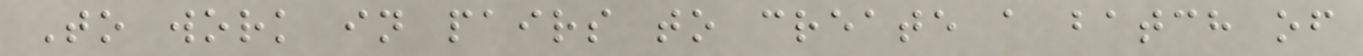To work in pairs to create a batch of
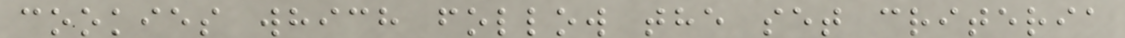cookies which follow the set criteria
